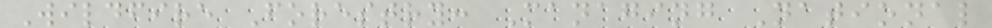Wildfire Forestry: Managing National
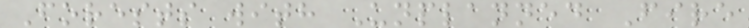Forests with Unplanned Fire
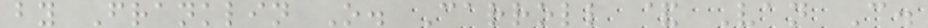by Franklin O. Carroll & Van C.
